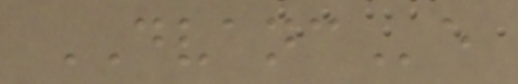DVANCe
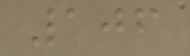106
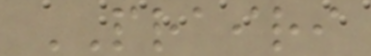PRAIRI
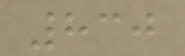830
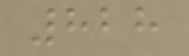828
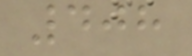408
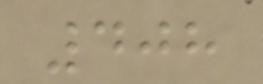408
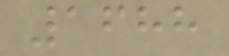1688
